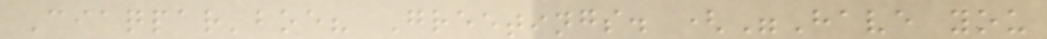Ciaqpar'boe? Greetings. ("Have you
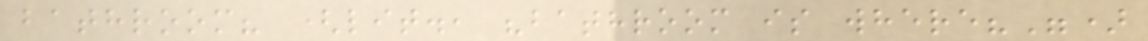bathroom? (lit., "bathroom is where?")
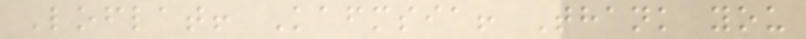Loflat! Kafmsia! Thank you
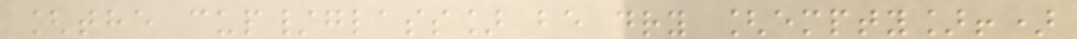[the cup/glass] be dry [empty]!)
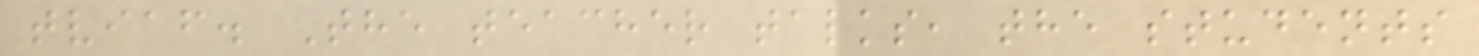tviaf. The teacher talks, the students
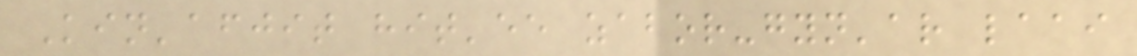Kin'afjit hit'ee zabor-gyn'ar laai
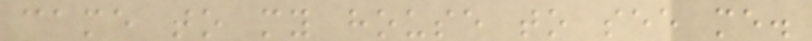came to my house to see me.
